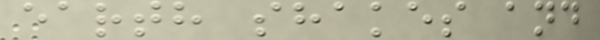earth shakes and
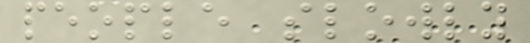people slowly
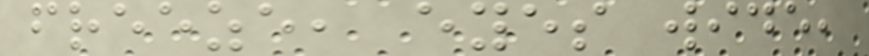freeze, eyes wide,
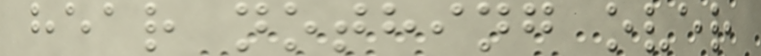hear nothing over
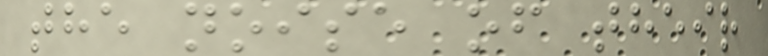the noise of their
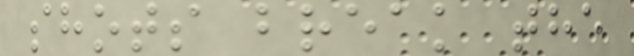shots break the
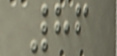86
